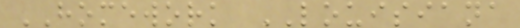HOMEWORK LOUISIANA
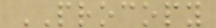PROCOPY
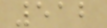512
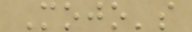Mojo's
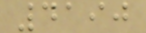4190
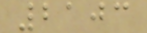2103
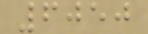6050
